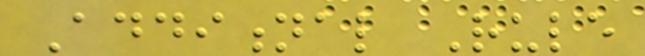Additional Rule
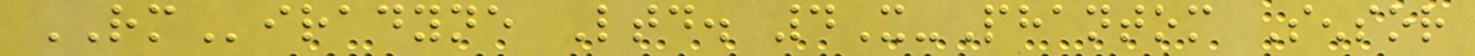RMiradyne Ltd. 4X-Phantom Sensor
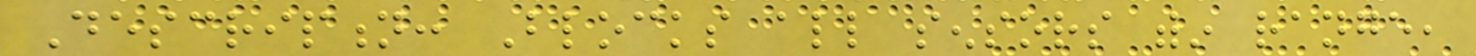Description: Blocks all sensors within range,
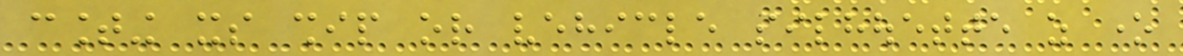counting its ship or vehicle silhouette as one
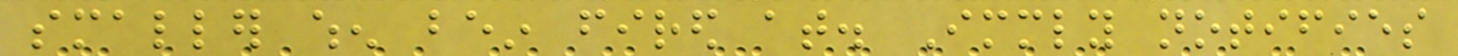smaller when bein fired at. Immediately notifies
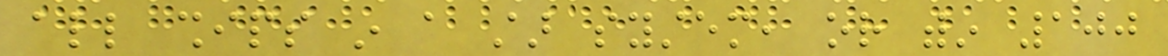all ships in a star system, or within 100
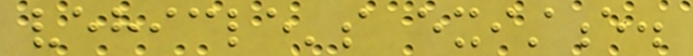vehicle's existence.
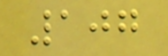107
